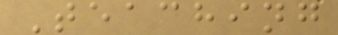Teaching
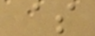$
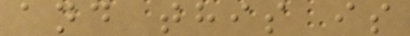and this is
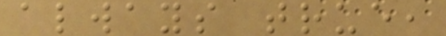always true,
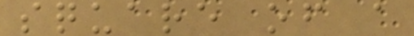square of a
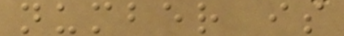number is
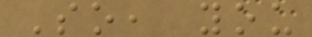So, you
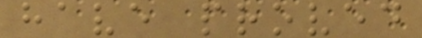have proved
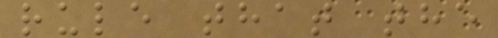rule that the
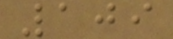109
